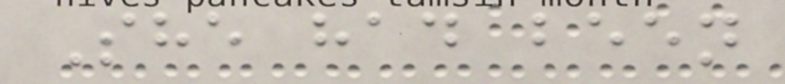She had been
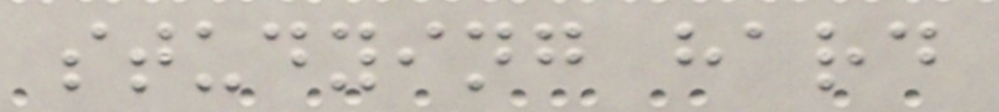studying hard
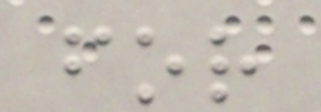for
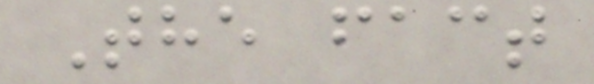The fact
